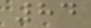84
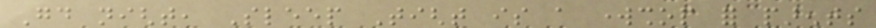Good night, Sleep Tight is a workshop for parents
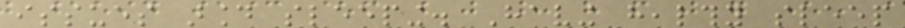issues around sleeping. Having healthy sleep
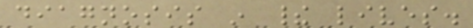diagnosis in their lives.
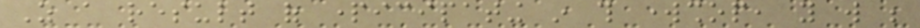As a result of participating in this workshop, you will be
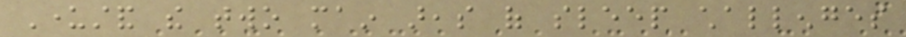Understand the two main areas of sleep challenges
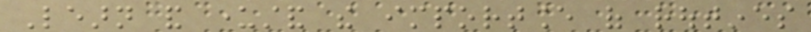Learn and understand the importance of routines
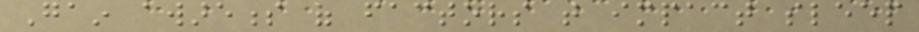Gain awareness of factors that impact sleep
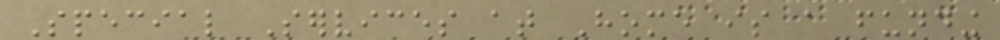Special Services at Home is a funding
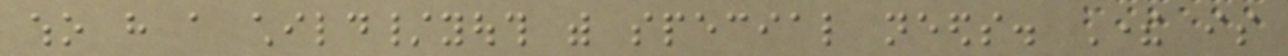who have a child/youth with special needs. There is
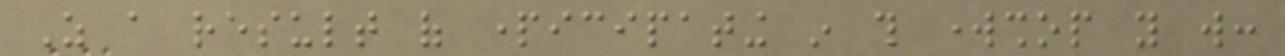As a result of participating in this workshop you will:
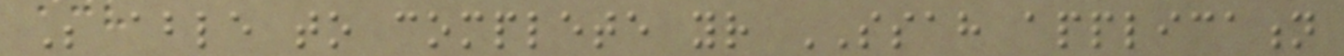Be able to complete your SSAH application
